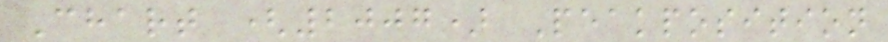Chart (2007) Peakposition
